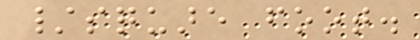/square foot.
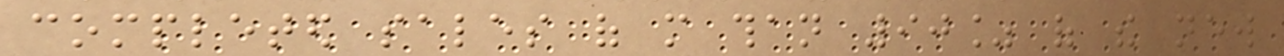completed sales of more than 90% of the new
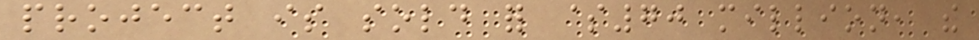project is sold for $70 million, the
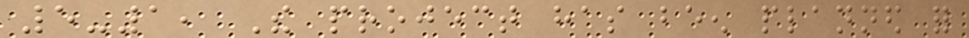5-1, The project has been planned for
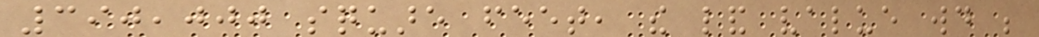390,000 square feet, the land value would be
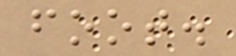foot.
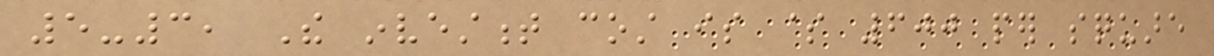5-3, The investment cost is $ 600 per square
